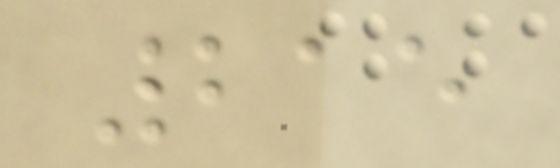215
